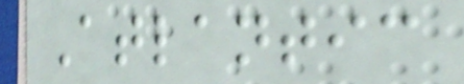Atlantic
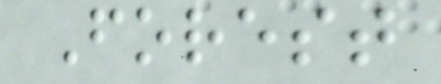Forest
